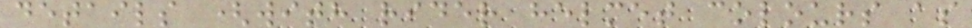details (with rider helmet colours as
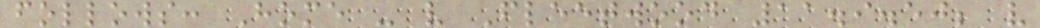follows: Home - v Fleetwood 11.9.50; v
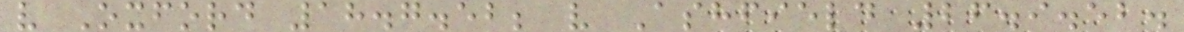v Oxford 18.7.52; v Ashfield 26.9.52.
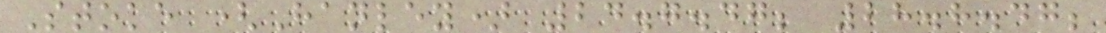Stoke (Hanley) 24.7.47; 28.8.47;
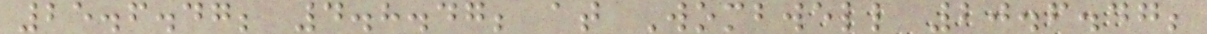25.6.47; 4.8.47; at Wombwell 20.6.47;
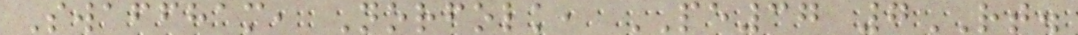Swaffham, Norfolk, PE37 7RT.
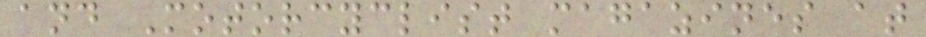and Motorcyclist magazines at
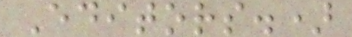Editors.)
